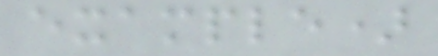example)
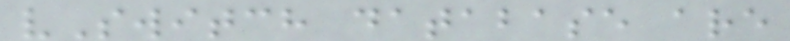vSwitch database are
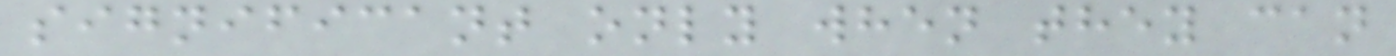significant only when they can
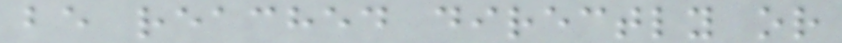be reached directly or
